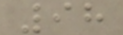98
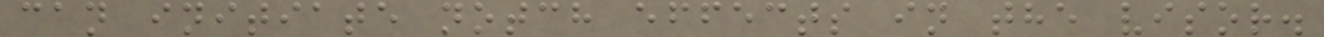can initiate notch effects in the visor.
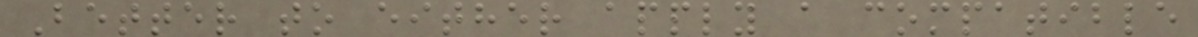Better to either apply a compatible
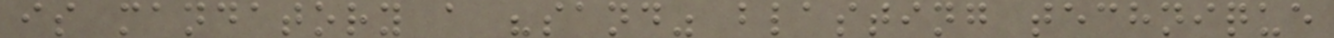is mandatory a "sand" blasting technique
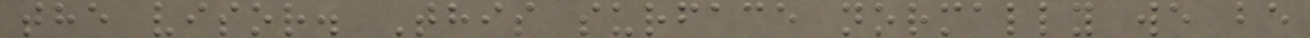the visor. This surface normally we be
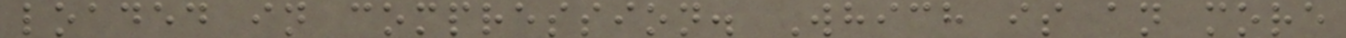loaded in compression. Which is an more
